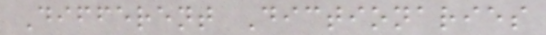Different Dictionaries
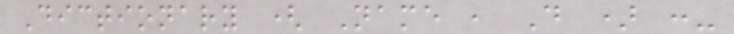Dictionary ( Name , D ) :-
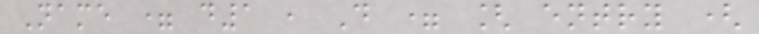Name = d1 , D = [ entry (
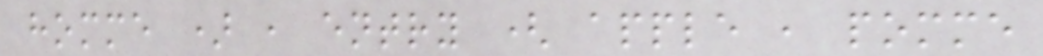homme ) , entry ( apple , pomme
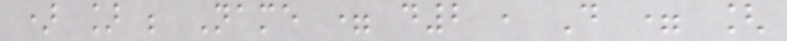) ] ; Name = d2 , D = [
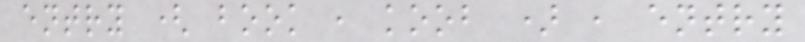entry ( book , koob ) , entry
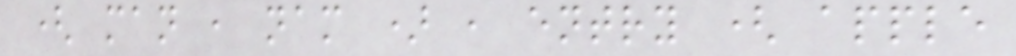( man , nam ) , entry ( apple
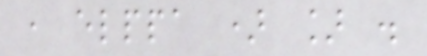, elppa ) ] .
